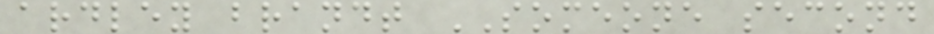ardley brandt SOMEONE second
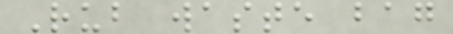Rub waste bag
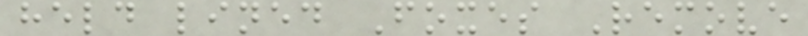held lined Foxes Remove
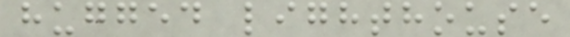hugged lighthouse
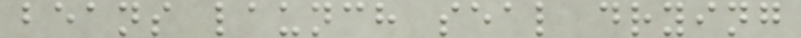beans launch seal drying
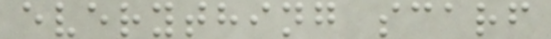everything scarf
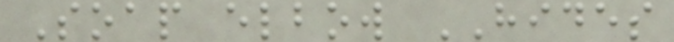Soap elbow HIDES
